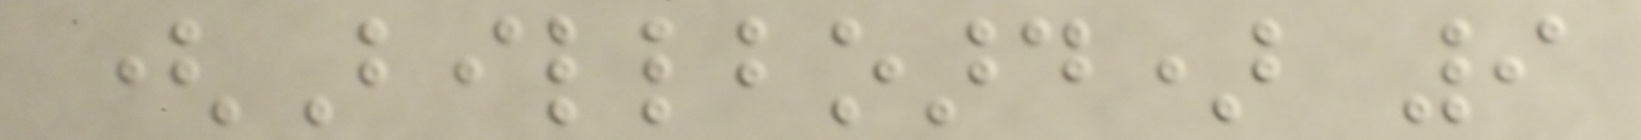(Billboard) 9
